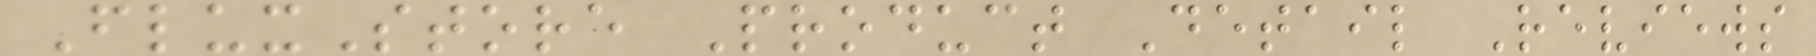FluxStore Product Detail Reviews
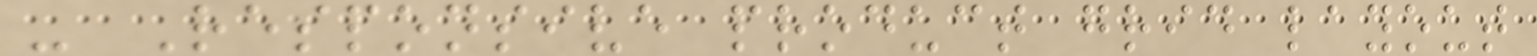- Responsive product grid layout
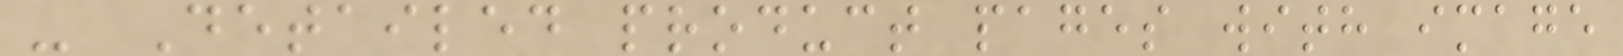- Detailed product pages with image
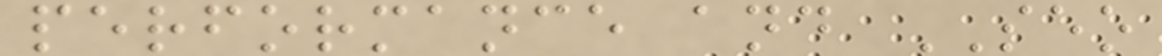performance and SEO
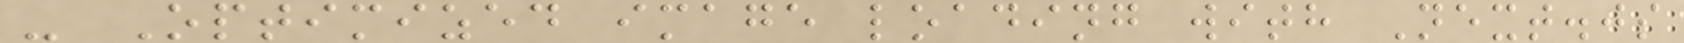- Optimized image loading with Next.js
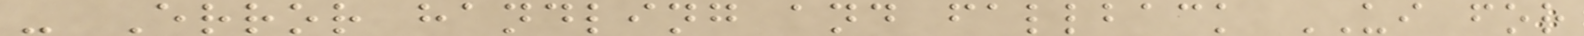- Error handling and fallback UI for
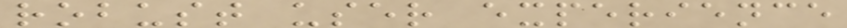robust user experience
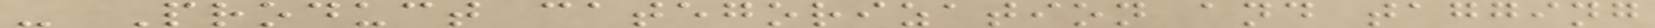- Product categorization and tagging
